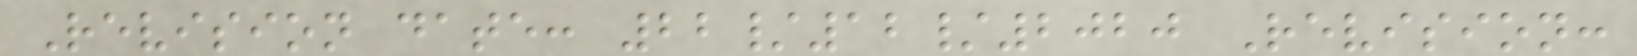Revision date: 22/12/2020 Revision:
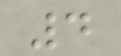4
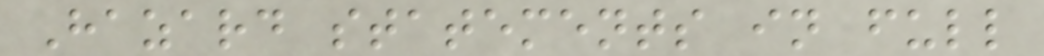Hazard statements in full
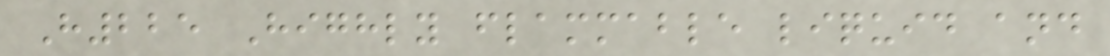H225 Highly flammable liquid and
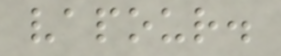vapour.
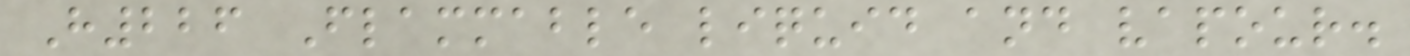H226 Flammable liquid and vapour.
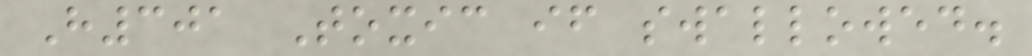H301 Toxic if swallowed.
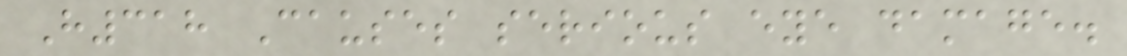H318 Causes serious eye damage.
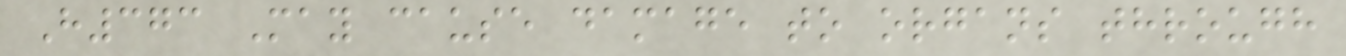H373 May cause damage to organs through
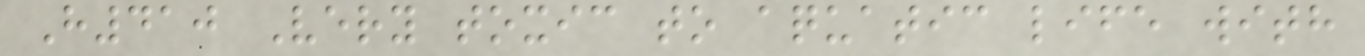H410 Very toxic to aquatic life with
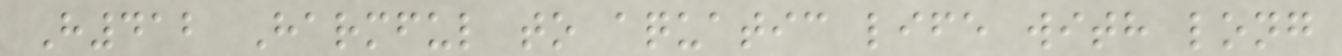H412 Harmful to aquatic life with long
